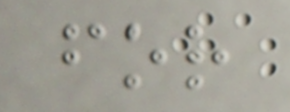for
